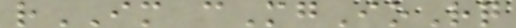rIM cMgIoRq
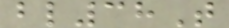bl38T
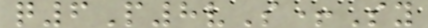q6P8vS+Sy
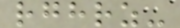rghrz-
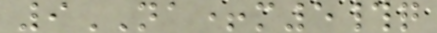9NA+m5#q
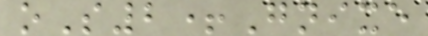oS2+Gnixe
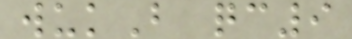wukB qc9
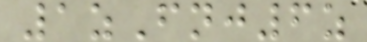1zFnj6z
